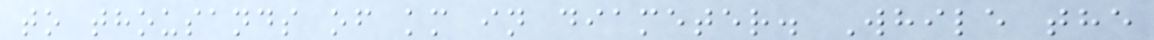to thousands of km in diameter. While the
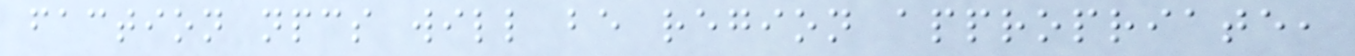faction npcs will be region appropriate,
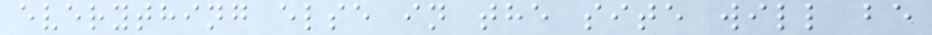everything else in the site will be
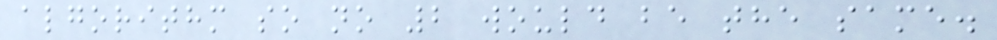algorithm so no 2 would be the same.
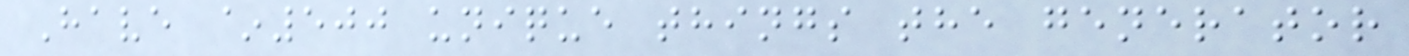Have ~500 unique things the generator
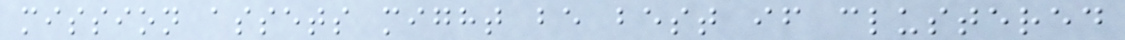mission assets might be best if clustered
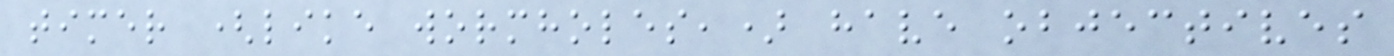timer (like wormholes,) have objectives
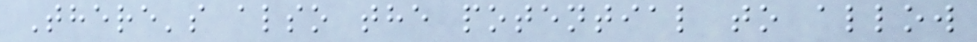There's also the potential to allow
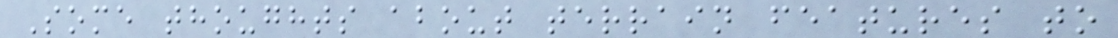Some thoughts about terrain features to
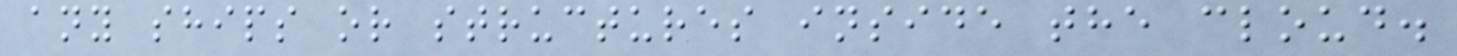any ships or structures inside the cloud.
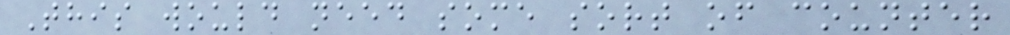This would need some sort of counter
